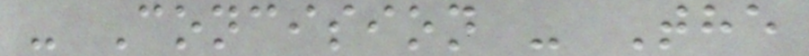- Concision - The
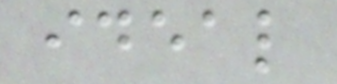ideal
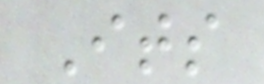Its
